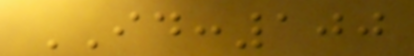ID:100
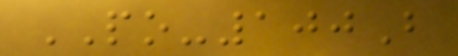PO-100B
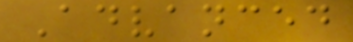Advanced
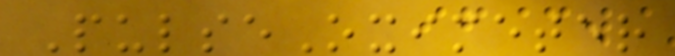PulseOximeter
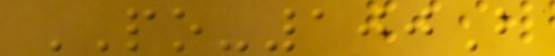PO-100B
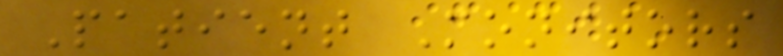Patient Monitors
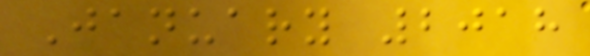January 2018
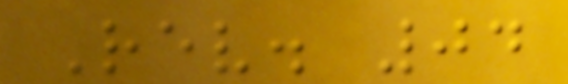Rev. 04
